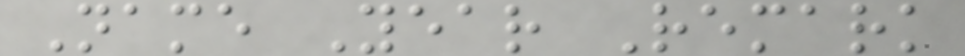Name Year Remark
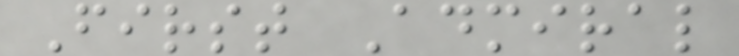First Admiral
